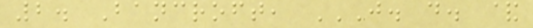2. Bancroft, J. D. &
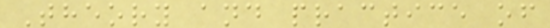Theory and practice of
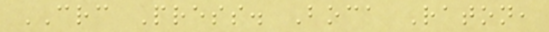CRC Press. Boca Raton,
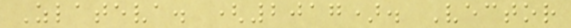Zlateva. (2017). Vector
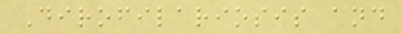Dirofilariosis and
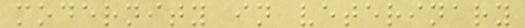modernity in veterinary
